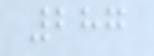287
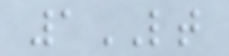1LT
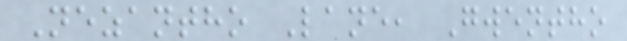Nezantho Lane, Gwentho
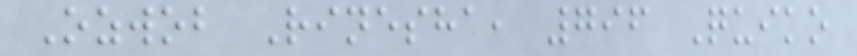Ozwob Rinesha, 796 Quiko
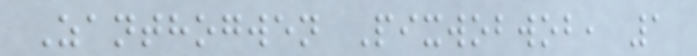Zanthogwen Pixwobwob, 1
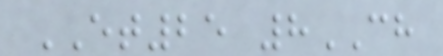ET25 8CH
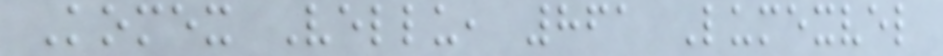Komex Vellu, 861 Lumexvel
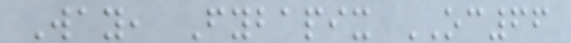Way, Fybapix OC66
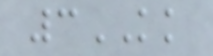3KK
